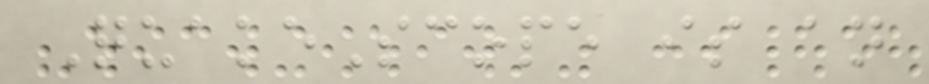QuakeScope is an
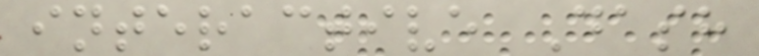interactive Dash
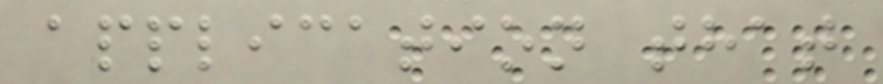application that
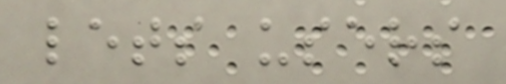lets users
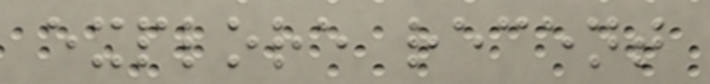explore recent
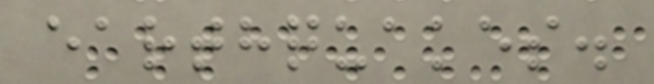earthquakes.
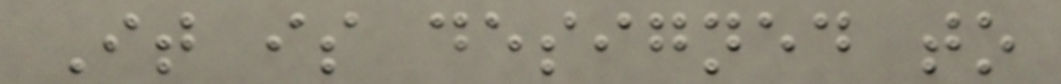It is designed to
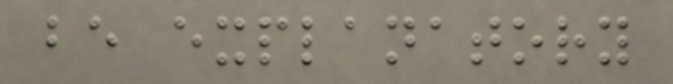be explanatory
